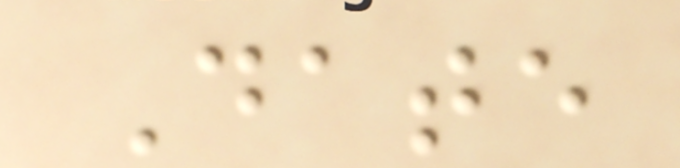Date
